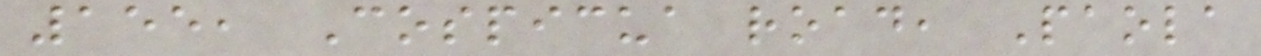155, Cospicua road, Paola
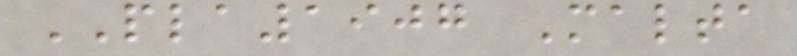PLA1907 Malta
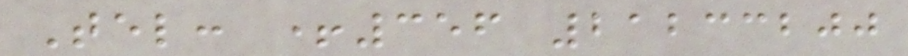Tel: +356 21233200
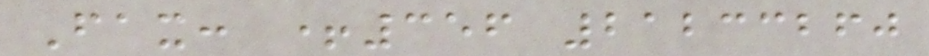Fax: +356 21233260
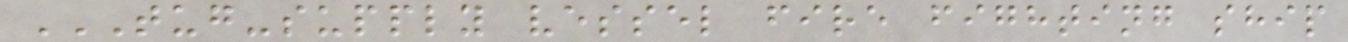TUG-SUPPLY VESSEL FIRE FIGHTING SHIP
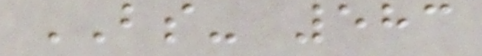BS- 583
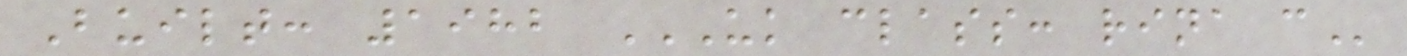Built: 1982 UK CLASS: RINA C
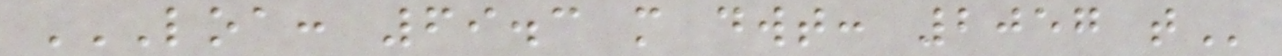LOA: 69.3 M DWT: 2057 T
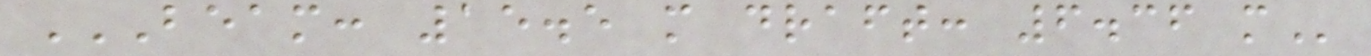BEAM: 15.5 M DRAFT: 6.36 M
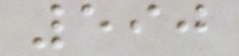590
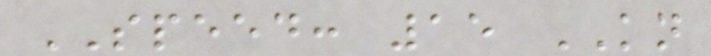SPEED: 15 KN
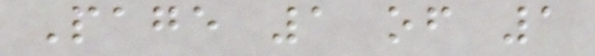Page 1 of 1
